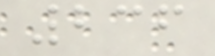236
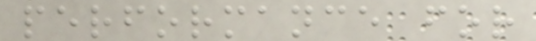performance for
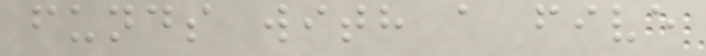funds with a five
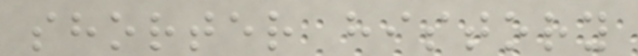shorter history
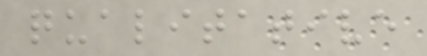qualitative
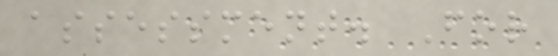assessment. For
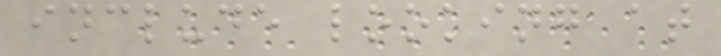include looking at
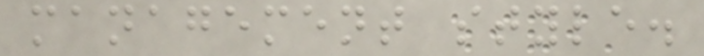management style.
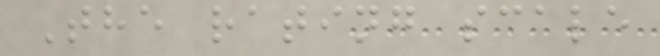The rating scale
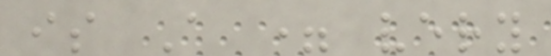is A = very
